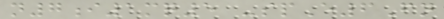n7i1mq5 -spE6Fn
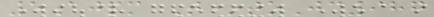5ajpm T*toJc987
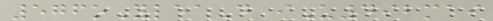576oYleaD iU492mai
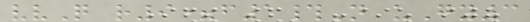vvQ r9=f1#N uGy3
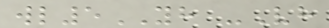wl5YH -Vh
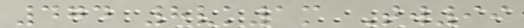474 8vk1m Tw99
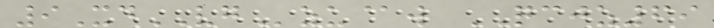9XdVGzu@w QCJZ69
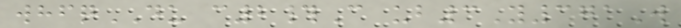whfqDU c2#C ub3Y371W
